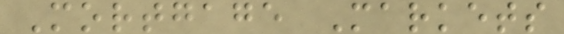Mortgage Markets
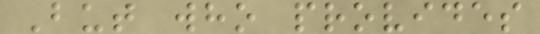But who provides
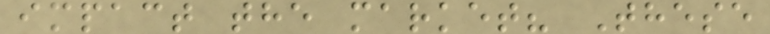impact the market? These
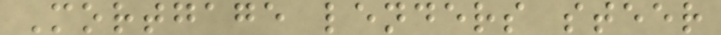Mortgage lenders steer
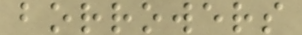borrowers
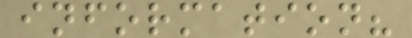information?
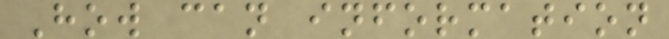How can information
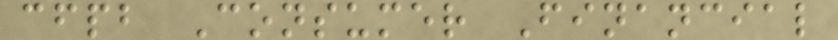cfpb Consumer Financial
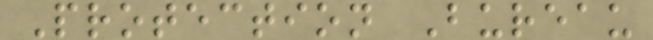Protection Bureau
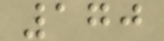170
